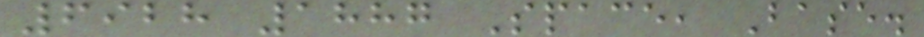6928 1887 Space, Base.
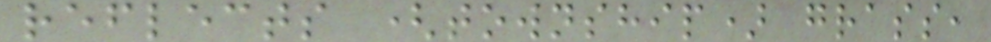reflects (township) grass,
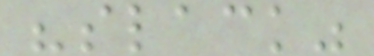"slack"
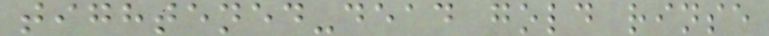tightened-dead gold rinse
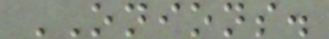ONIONS.
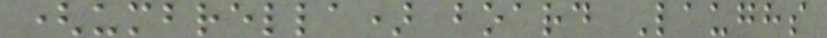(umbrella) board Laughs
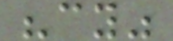"cy"
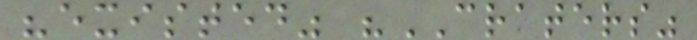"existed" "CRATERS"
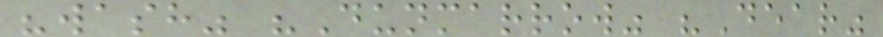"wash" "Dunmarrow" "Dear"
